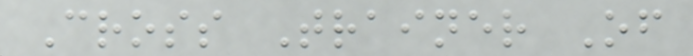Cross Trainer Of
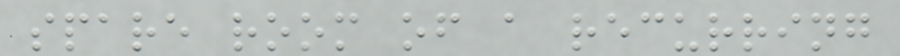spare room of a recurring
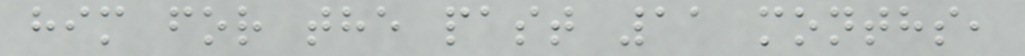him for the past 11 months,
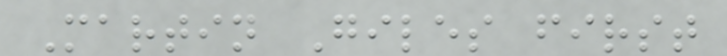Martin Giles first
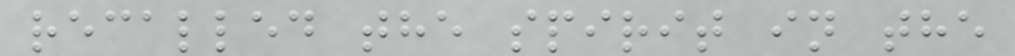recalled the spirit in the
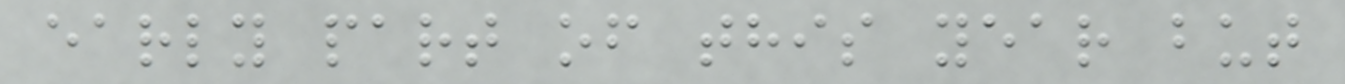early part of this year but
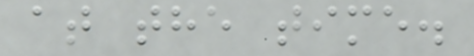at the time.
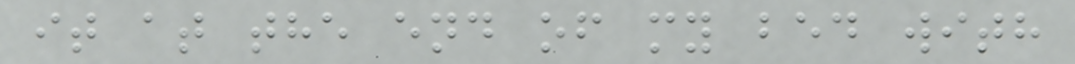it at the end of my bed with
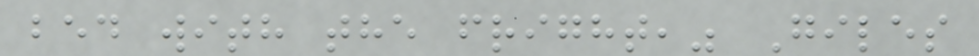bed with the fright," Giles
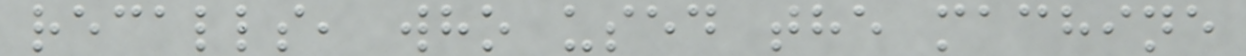recalls, who used the machine
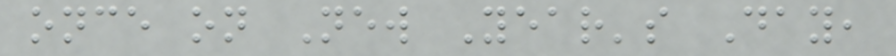once on New Year's Day,
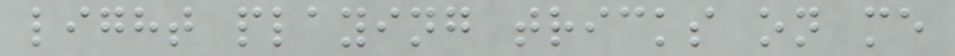light playing tricks on me
